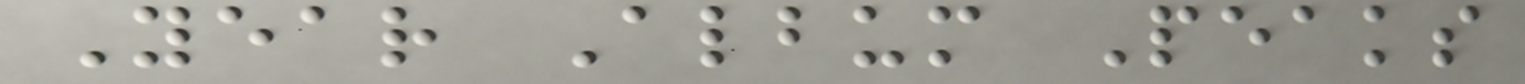Year Album Peaks
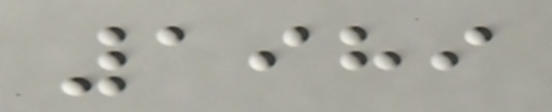1989
